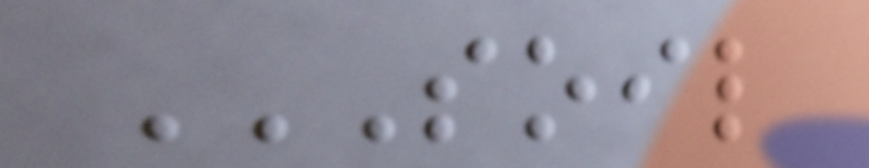SOIL
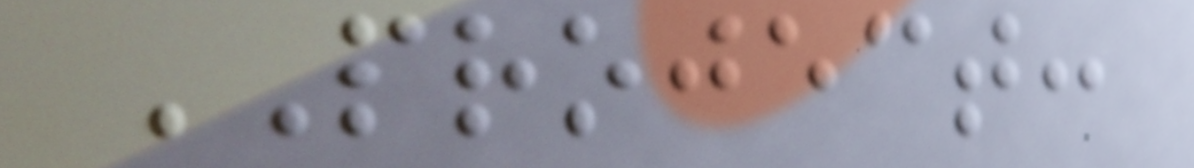PROJECT:
